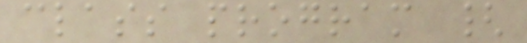class program {
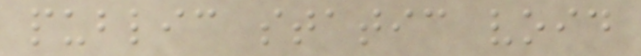public static void
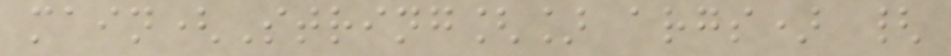main(String[] args) {
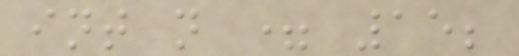int n = 15;
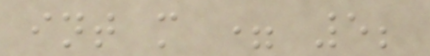int m = 5;
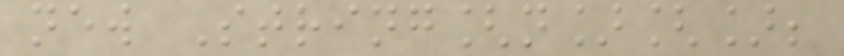new String[n][];
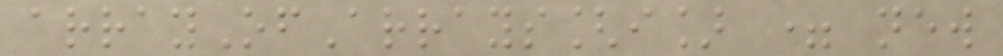arrayOfArrays[i] = new
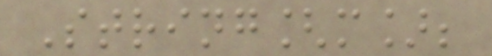String[m];
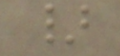}
